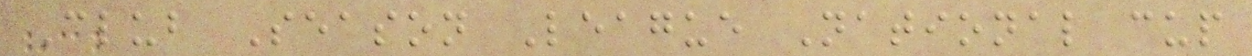Club Season League National cup
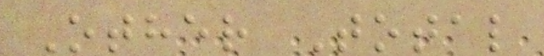Other Total
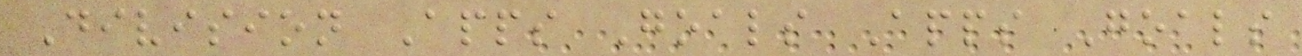Division Apps Goals Apps Goals
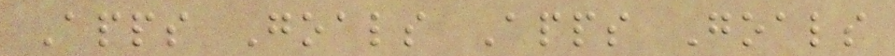Apps Goals Apps Goals
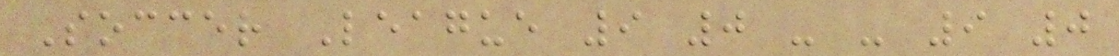Soccer League 9 0 - - 9 0
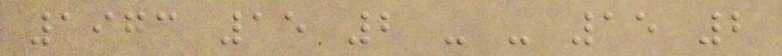1973 15 2 - - 15 2
